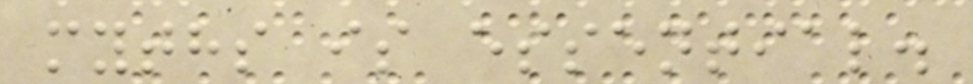myths is essential.
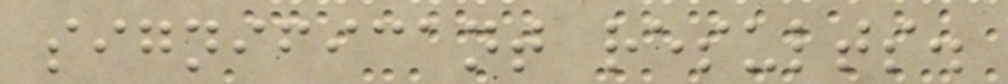significant results.
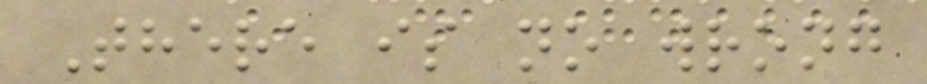There is no wrong
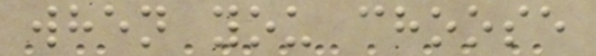when you choose
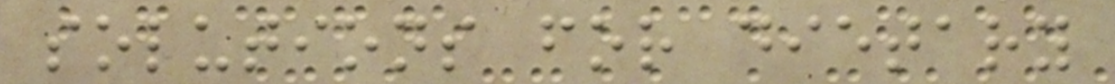solutions for dietary
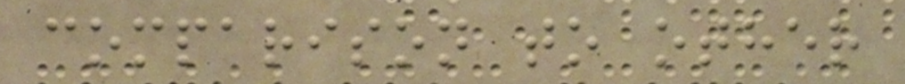comparison to other
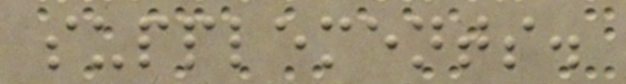supplements.
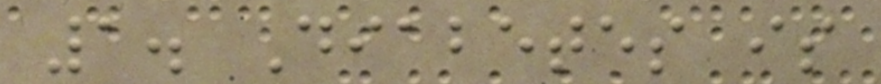1. Diabetes is
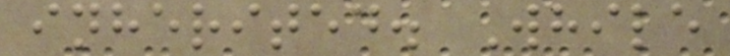inherited. While
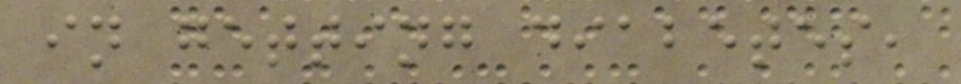in getting diabetes,
